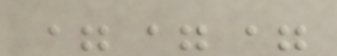===
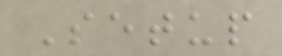Setup
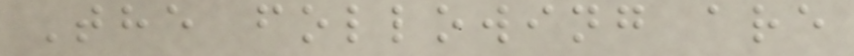The following are
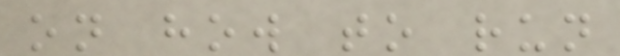on how to run
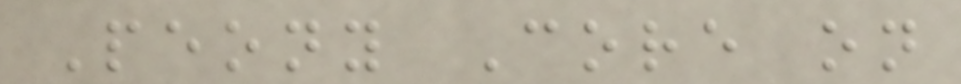Peony Core on
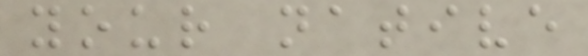your native
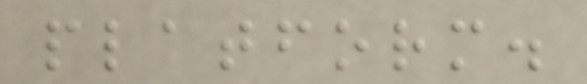platform.
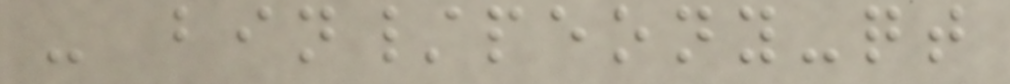- bin/peony-qt
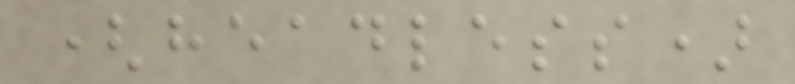(headless)
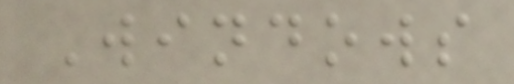Windows
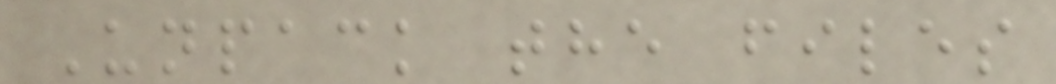Unpack the files
